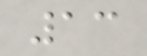13
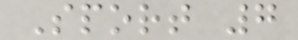Sport 7
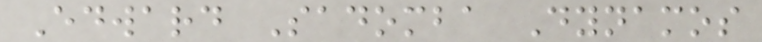Edward Sadomba Dynamos
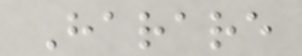Harare
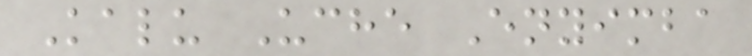Kalu Uche Enyimba
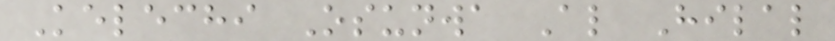Kelechi Osunwa Al Hilal
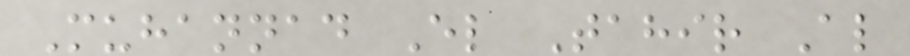Muhannad El Tahir Al
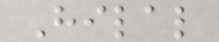Hilal
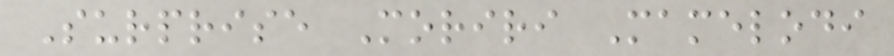Surprise Moriri Mamelodi
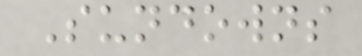Sundowns
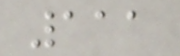111
